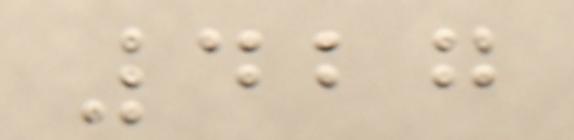427
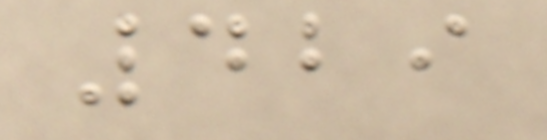429
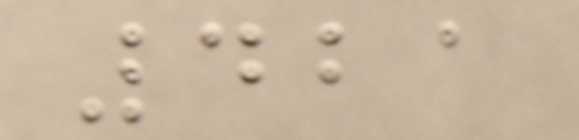421
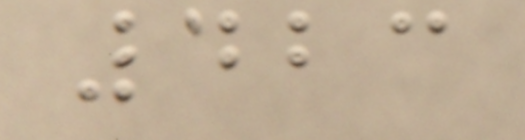423
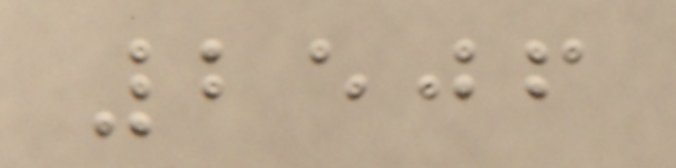2506
